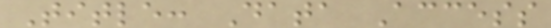Title: Data Access
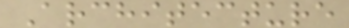Architecture
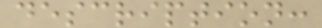description:
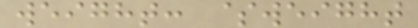weight: $weight
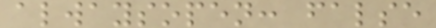alwaysopen: false
